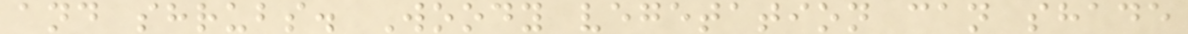and shrubs. Woody vegetation can shade
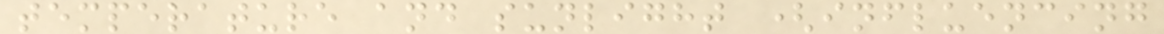temperature and sunlight (influencing
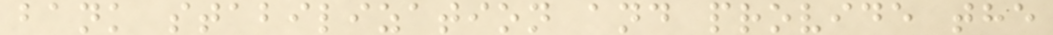bank stabilization and provide the
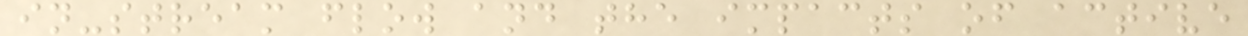in-stream flow and the impacts of active
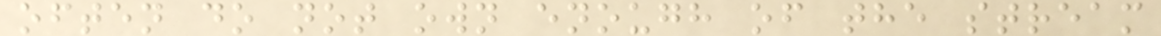often do not own enough of the stream
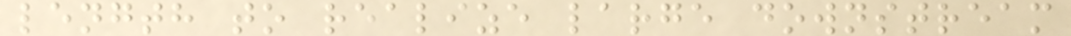length to realize large downstream
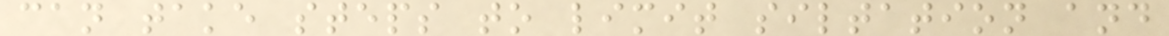can take steps to limit siltation and
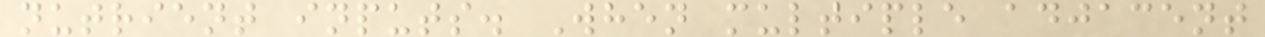nutrient inputs. When multiple adjacent
